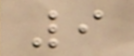9
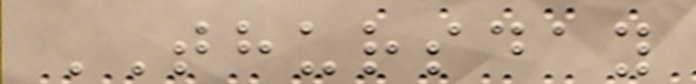THURSDAY
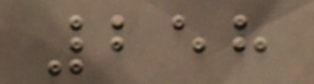258
